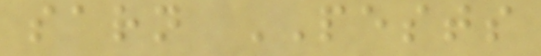sarn PESTS
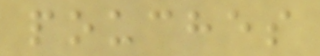pouches
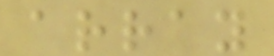array
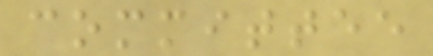committee
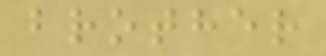brother
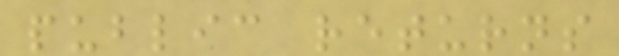public returns
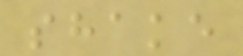shake
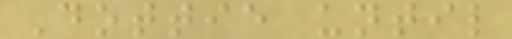Dottie until
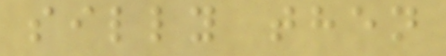silly then
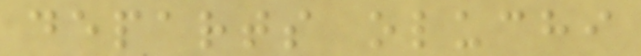departs oluchi
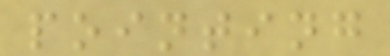pointing
